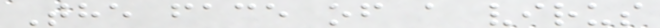The face of a virus
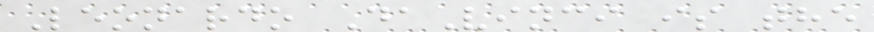Leonardo DaVinci is the
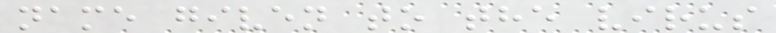name given to the virus
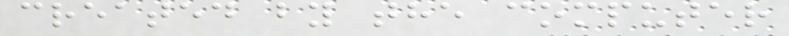created by the computer
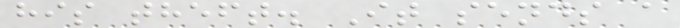his theft. It sends a
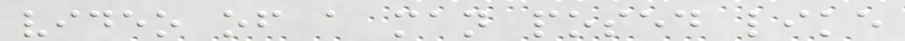video of a man posed like
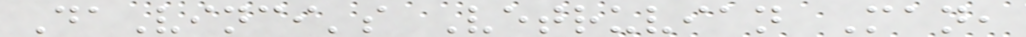DaVinci's Vetruvian Man,
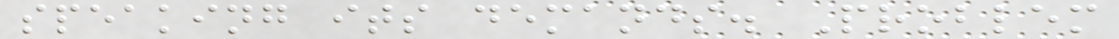speaking its demands. Problem
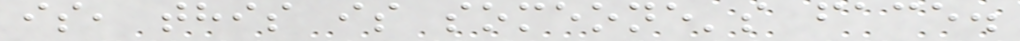is, this is someone's face.
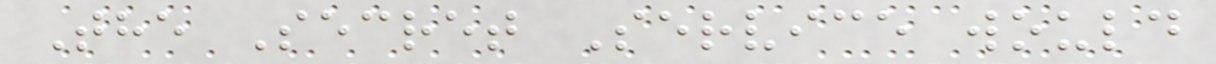The Secret Service would
